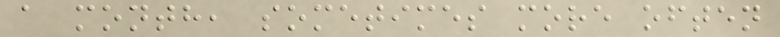a month, sometimes more often
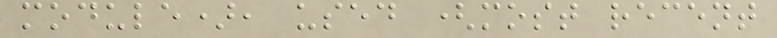module), used (most recent
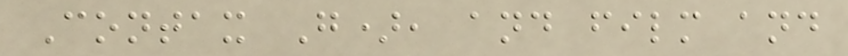Contax G), and film and
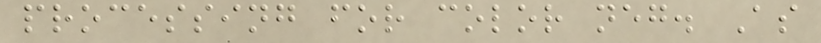processing for color neg. As
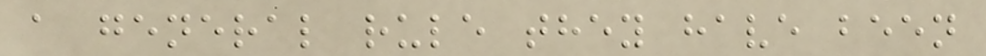a general rule they have been
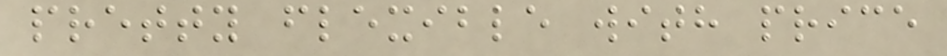pretty flexible with price
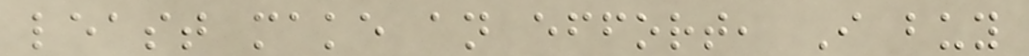least make an effort, I buy
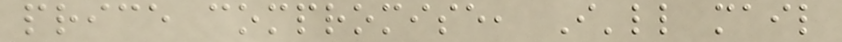price compromise, I'll mail
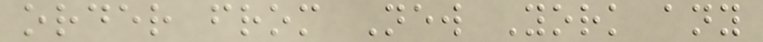order from New York any
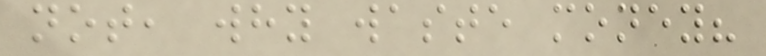not, why waste money?
